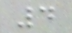4
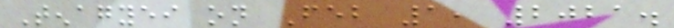Tenagyei on Feb 1, 2021.
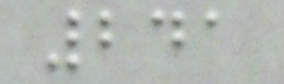241
